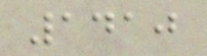1410
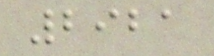2921
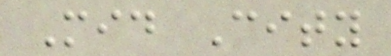Mid City
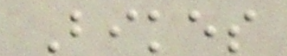Bikes
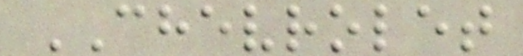CHEVROLET
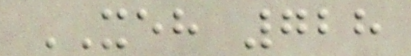XEH 728
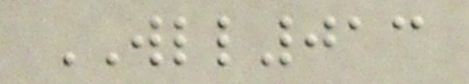WLL013
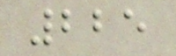225
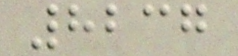8237
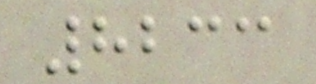8233
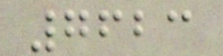7623
